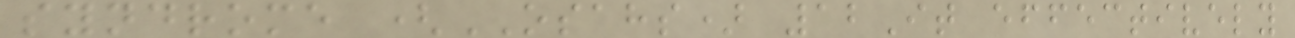syndrome (OSAHS) 12It effectively
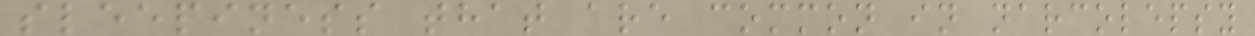sleepiness that are common in narcolepsy
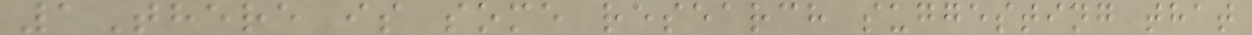1There is some research suggesting that
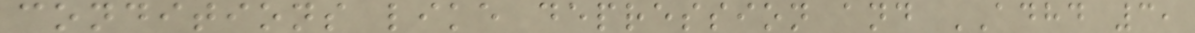conditions like depression and ADHD 3,
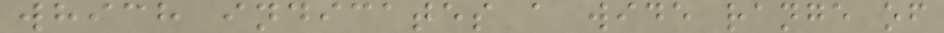which indicates a wide range of
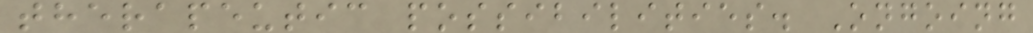therapeutic possibilities. Ongoing
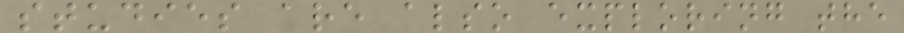studies are also exploring the
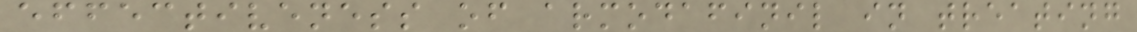effectiveness of armodafinil in treating
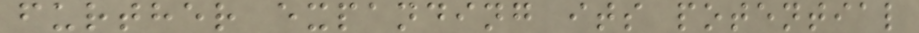further expanding its potential
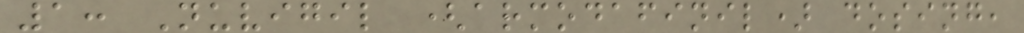1: Nuvigil (armodafinil) dosing,
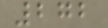272
